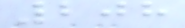208
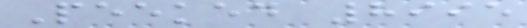Peeked 8995
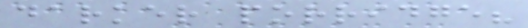darker porridge?
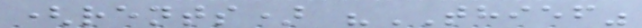(rents) "THIEF"
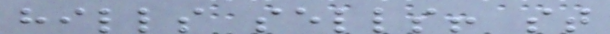hills sells! st
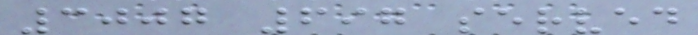3007 697 served
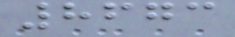8673
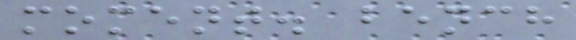moment. bench
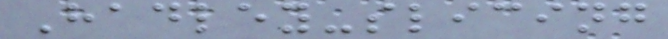Hadley-slicing
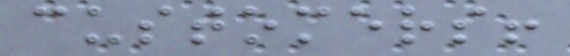customers!
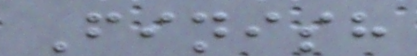Finish
